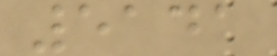5141
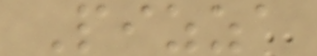Pizza
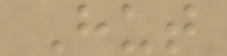Hut
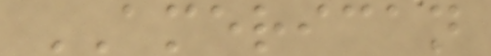AMERICAN
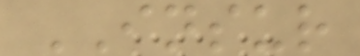INSUR
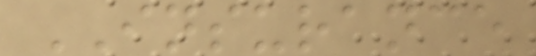INSURANCE
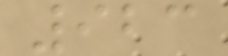923
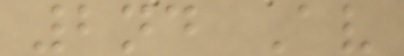2nd Av
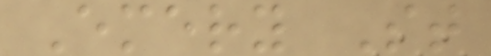Emery St
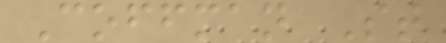Coffman St
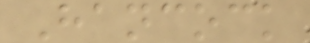Hancock
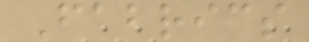Fabrics
